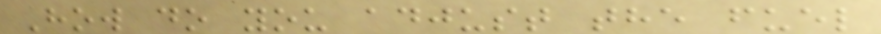How do you adjust the fuel
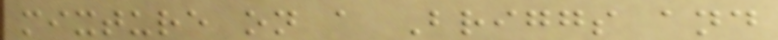mixture on a Briggs and
